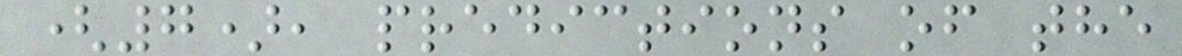(7), predictions of the
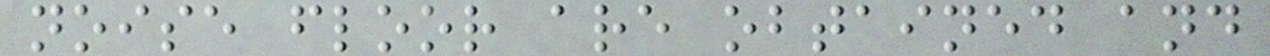noise floor are obtained and
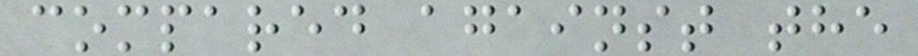compared against the
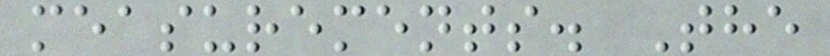measurements. The
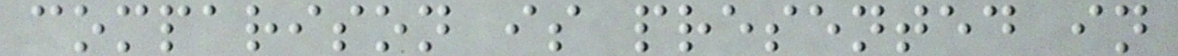comparison is presented in
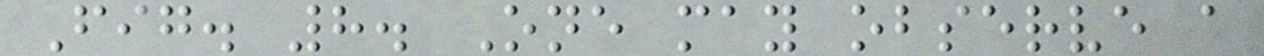Fig. 8. One may observe a
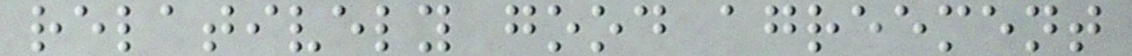relatively good agreement
